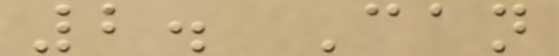2. Can
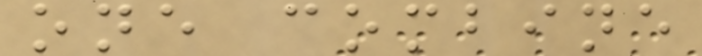one combine
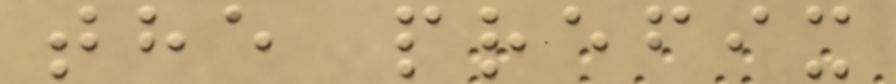the prefix
